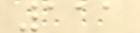111
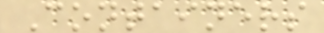Containers
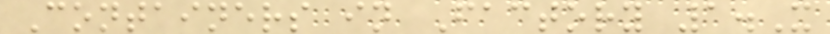Containers in Factory 1.X
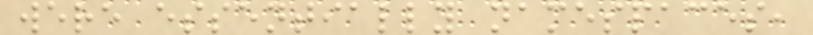were essentially namespaces,
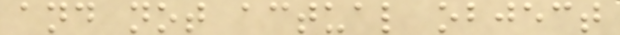and not actual object
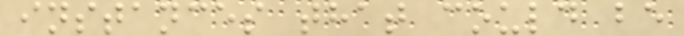instances that could be
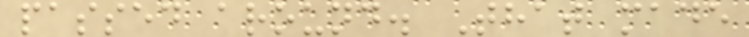passed around. That made
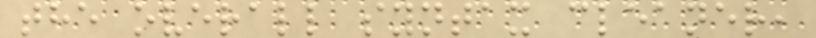the overall syntax cleaner,
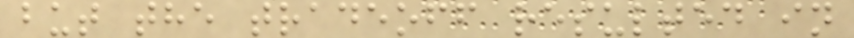but the tradeoff resulted in
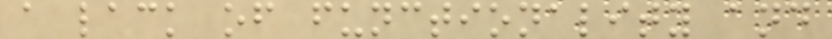a lack of functionality and
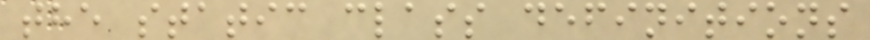the static class definitions
